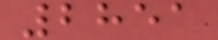2851
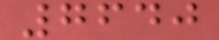7640
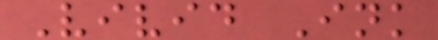Vivid Ink
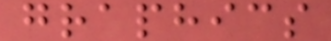graphics
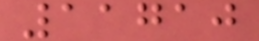11710
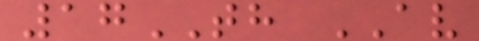17TH AV
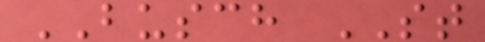BUSCH ST
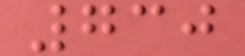730
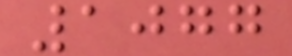1077
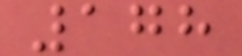178
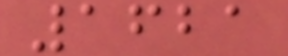1621
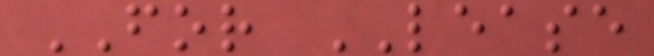FOR LEASE
